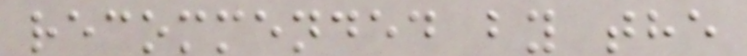recommended by the
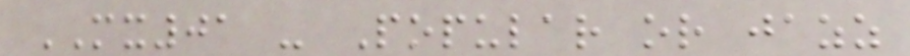MX01 - Popular or jazz
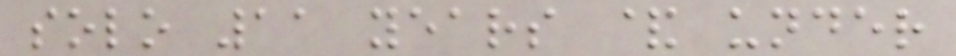solo 11 years & under
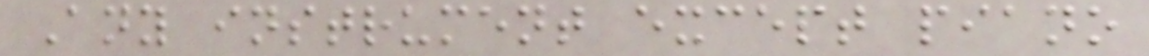Any instrument except piano
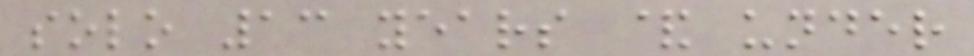solo 13 years & under
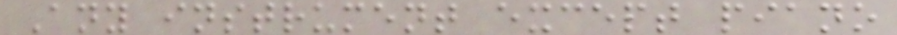Any instrument except piano
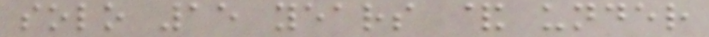solo 15 years & under
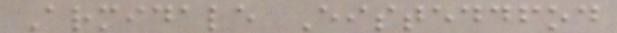Armidale Eisteddfod
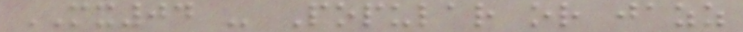MX04 - Popular or jazz
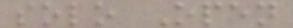solo Open
